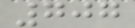707
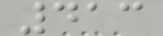413
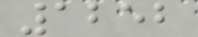1252
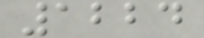1224
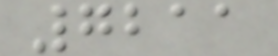7211
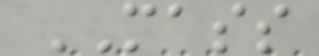MASS
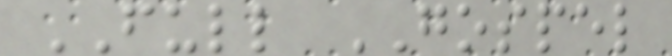FULL GOSPEL
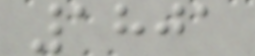1801
